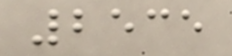2535
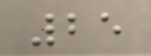25
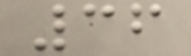36
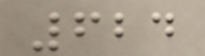624
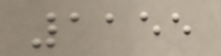1155
